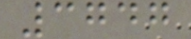3747
